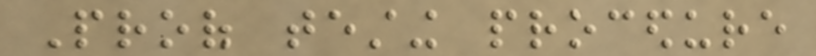Proof testing procedure
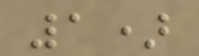1)
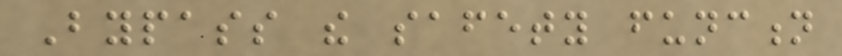Bypass the safety function
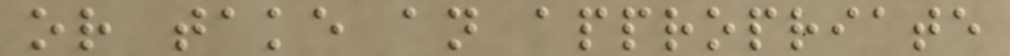or take an appropriate
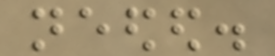needed.
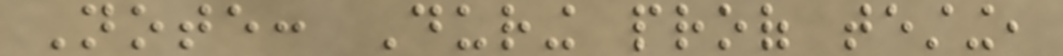Note: During proof testing,
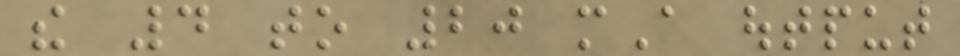the 4 to 20 mA output
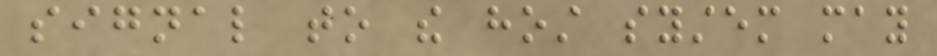signal to the host system may
